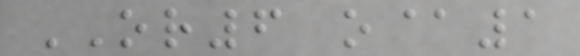OR6 o@1
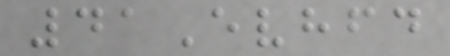41Evhfd
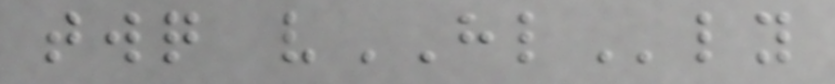twq vHLly
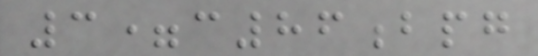3=c86bpg
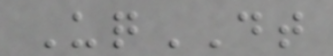UqDT
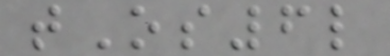tOs6l
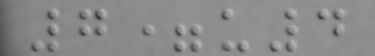7=u4
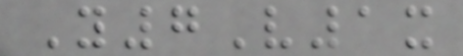Y7V1x
